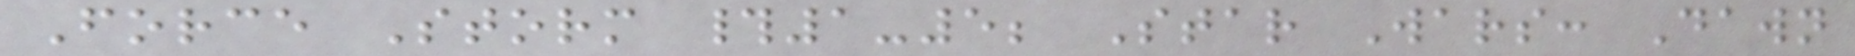Force Storm #1-5; Star Wars: Dawn
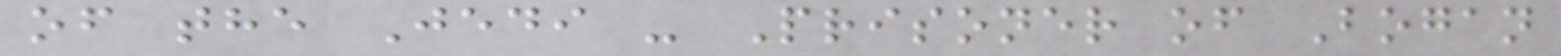of the Jedi - Prisoner of Bogan
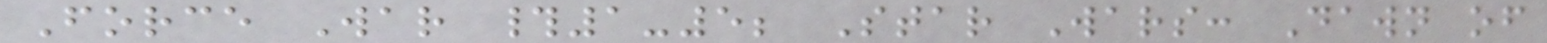Force War #1-5; Star Wars: Dawn of
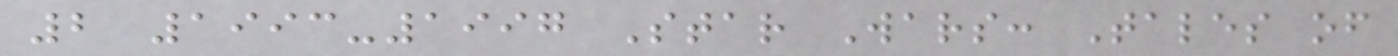2 1993-1997 Star Wars: Tales of
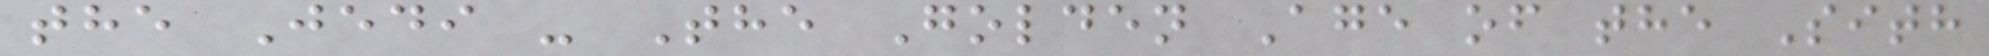the Jedi - The Golden Age of the Sith
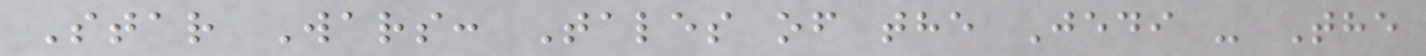Star Wars: Tales of the Jedi - The
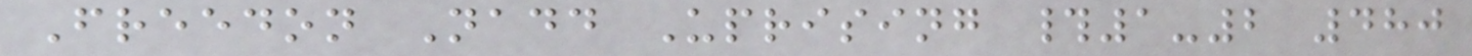Freedon Nadd Uprising #1-2 480
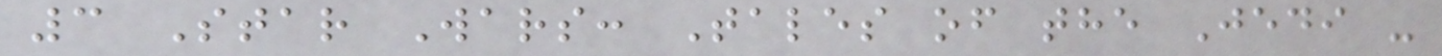3 Star Wars: Tales of the Jedi -
